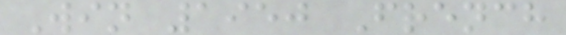Win 1950 French
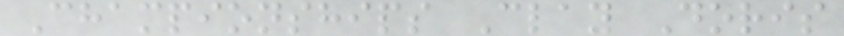Championships Clay Doris
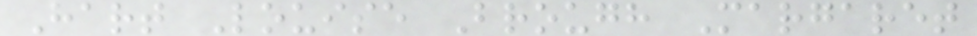Hart Louise Brough Margaret
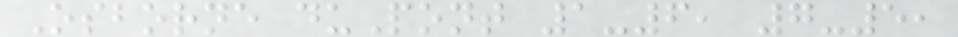Osborne duPont 1-6, 7-5,
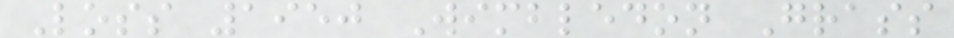Loss 1950 Wimbledon Grass
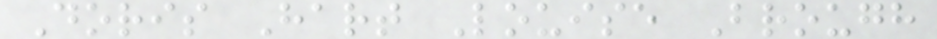Doris Hart Louise Brough
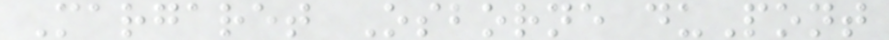Margaret Osborne duPont
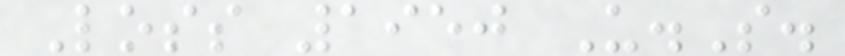Loss 1950 U.S.
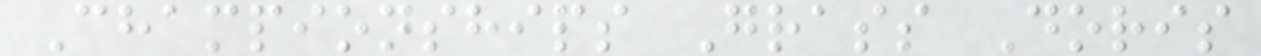Championships Grass Doris
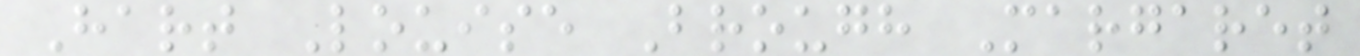Hart Louise Brough Margaret
